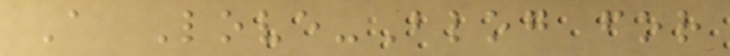A Love-Blog for
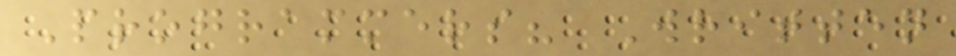Programmers? Written
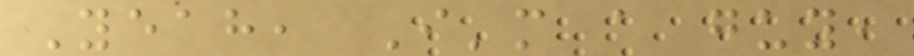Yeah, I'm a guy,
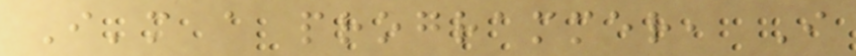I'm a programmer, I
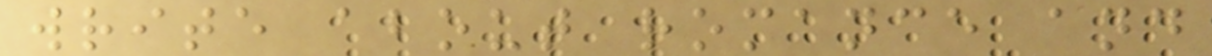write about romance and
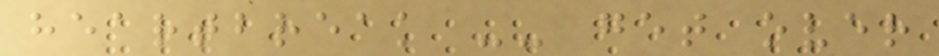heartbreak -- get over
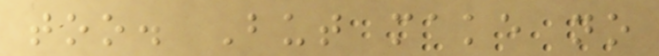too. But make no
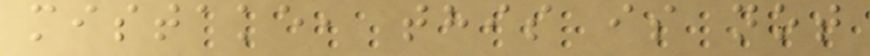mistake, this is not
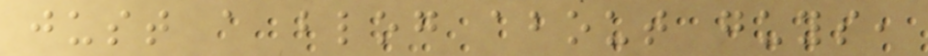just a blog about guys,
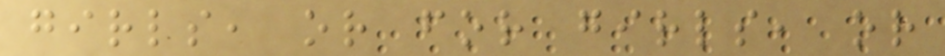girls, or for girls, or
